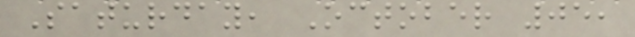Saturday, October 05,
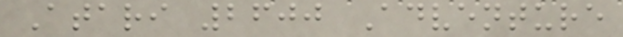Atari 2600 Adventure
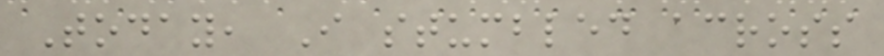Today, I stumbled across
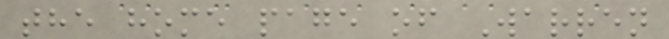the home page of Warren
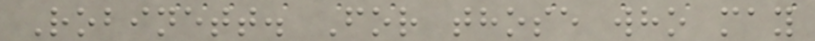Robinett. For those who may
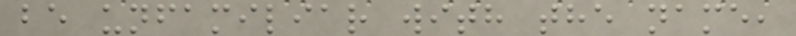be unfamiliar with the name,
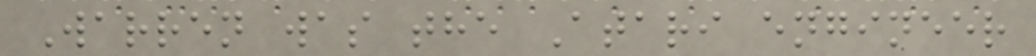Warren was the Atari engineer
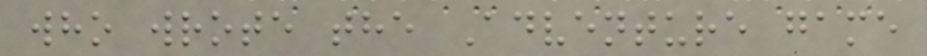who wrote the Adventure game
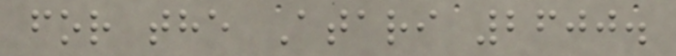for the Atari 2600.
